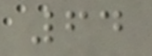64
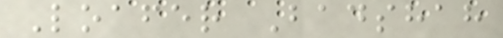Loafer Badshah
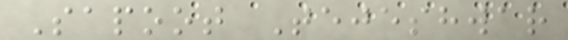Sapoot Tejeshwar
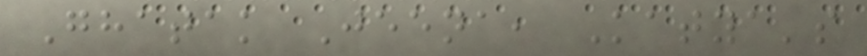Ghatak Jeena, Katya's
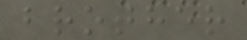brother
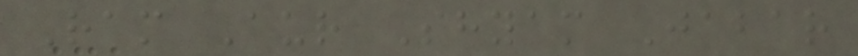Ram Aur Shyam Jabar
